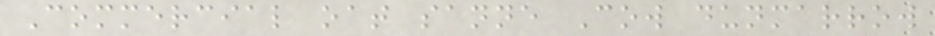Commercial oat sanne Cow dunmarrow
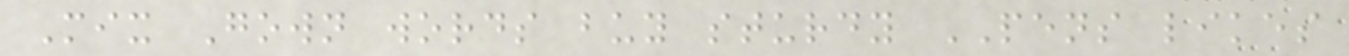Mix Gown words buy sturdy PENS likes
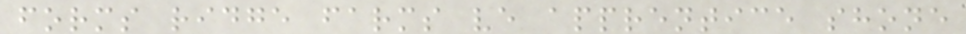forms ridge farms ve apprentice shone
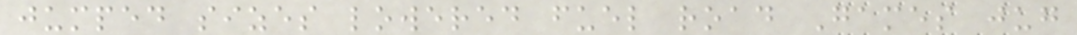jumped sizes lowered fuel road Games jug
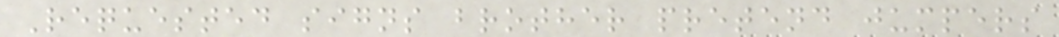Requested signs brother pretend jumpers
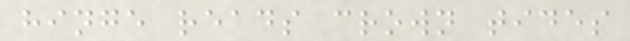hinge reads crown tides
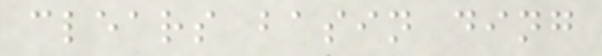clears basin ding
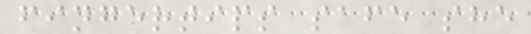fingertips safe she
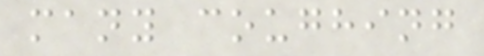many coughing
